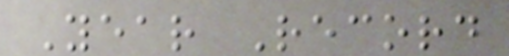Year Record
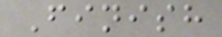Finish
